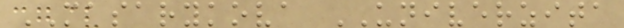MASARYKOVA UNIVERZITA
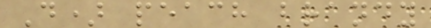D) peach brandy
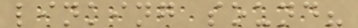linking sound?
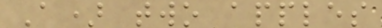A) two apples
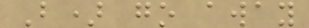B) go away
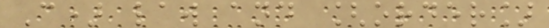C) law and [order]
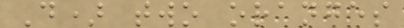D) two oranges
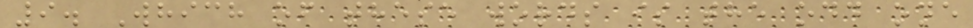9. Which of these words is the odd one
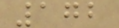172
